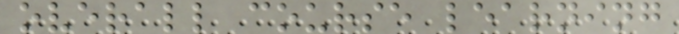overall course learning
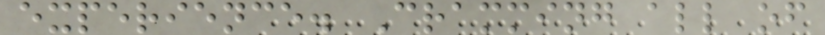experience. Cramming all of
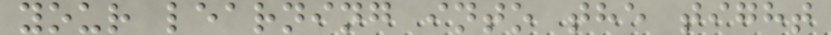your learning into the tight
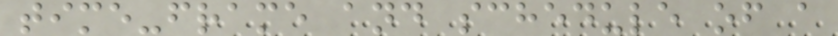time-frame and schedule of a
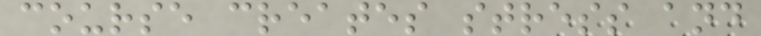course creates stress and
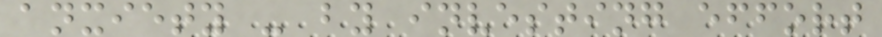anxiety - by investing effort
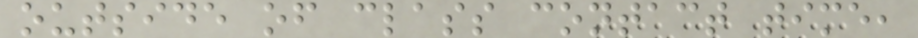outside of class contact time,
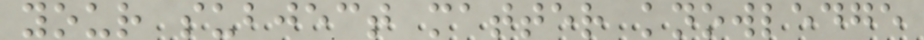your subject matter knowledge
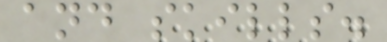and skills.
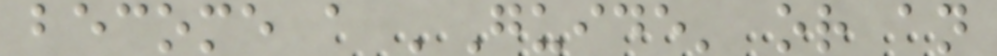become a 'Guide' or an
